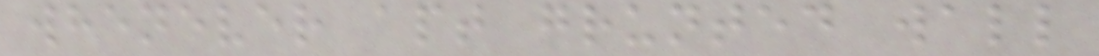whenever apt grunted wall
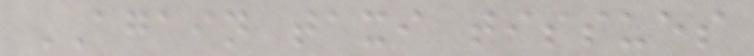AGAIN taxi tissues
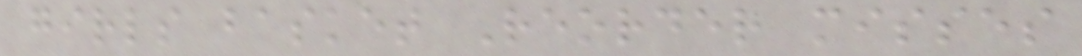girls basket Reorder misses
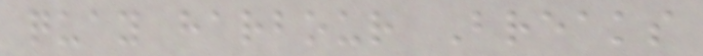quay harbour Breaks
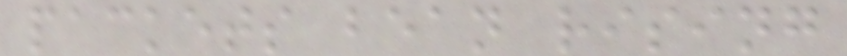packets bean rising
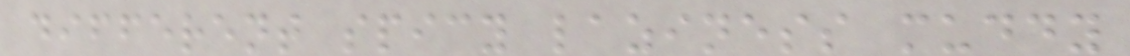different spicy laziness muddy
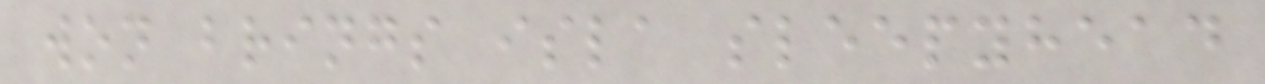won brings isla sleepyhead
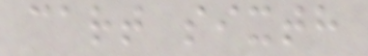cart sixth
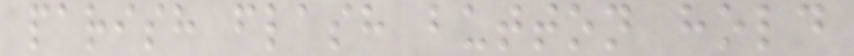parish flash button hold
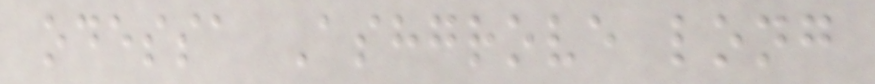odessa Ashgrove long
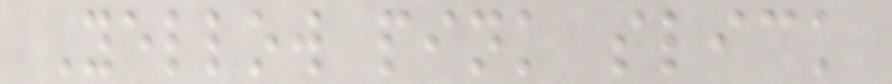Yellow pink slick
